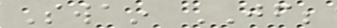Swain JF;
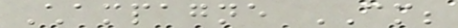Champagne CM;
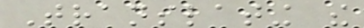Translating the
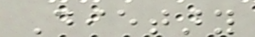Dietary
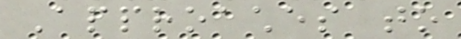Approaches to
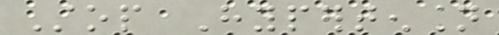Stop Hypertension
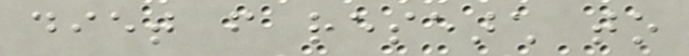diet from research to
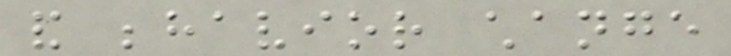and behavior change
